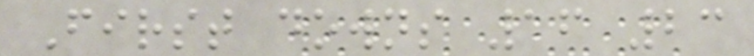First downs 16 23
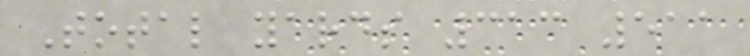Total yards 313 511
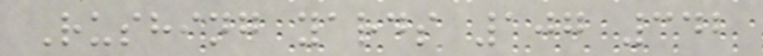Rushing yards 107 342
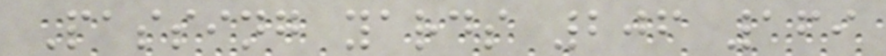Passing yards 206 169
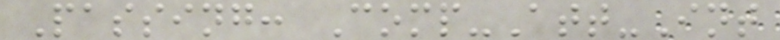Passing: Comp-Att-Int
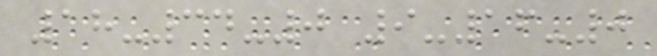18-34-0 9-16-0
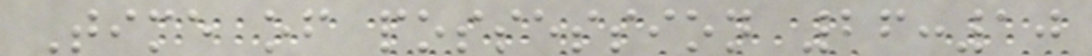Time of possession 26:10
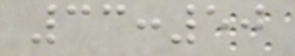33:50
